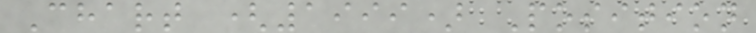Chart (1999) Position
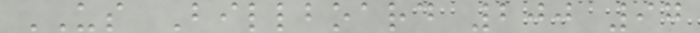US Billboard 200 97
